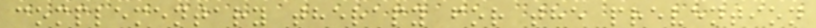complementary therapy for the prevention
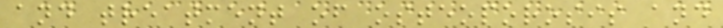and treatment of osteoporosis and
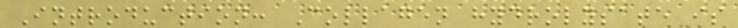Introduction: Collagen hydrolysate is
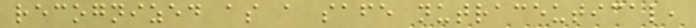recognized as a safe nutraceutical,
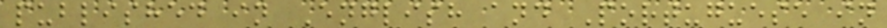published in English and Portuguese in
